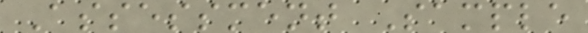Assessment Sample
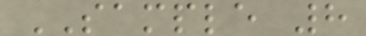SAMPLE 8
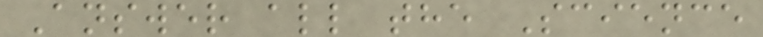Answer all the Science
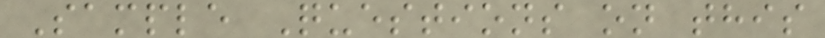Sample Questions on this
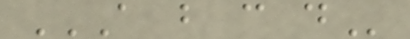A B C D
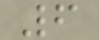6
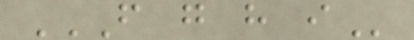F G H I
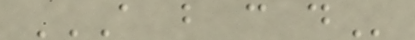A B C D
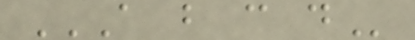A B C D
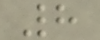8
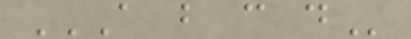A B C D
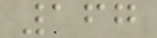167
